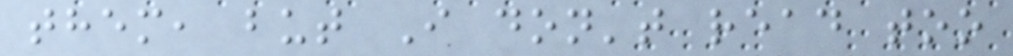them, but I don't read too
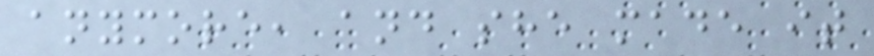anymore, and she made it
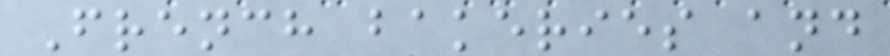French bakeries and
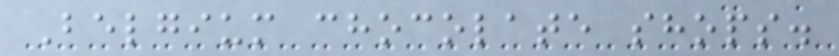Belgium chocolate shops.
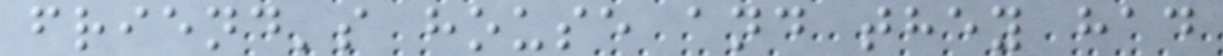friend's house and they had
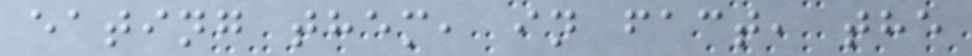eating them, in fact, the
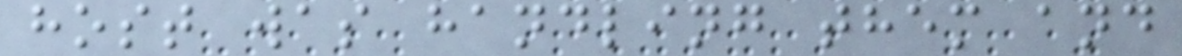host was handling them and
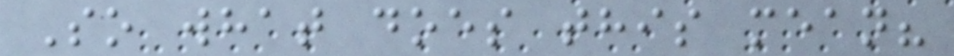So what does this mean?
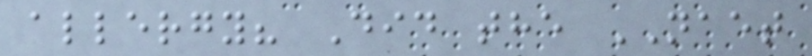allergy? Did the NAET
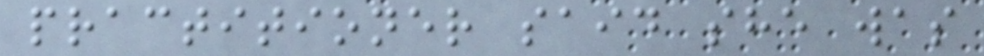practitioner said she was
